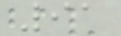91
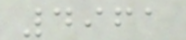4961
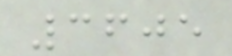3605
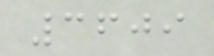3609
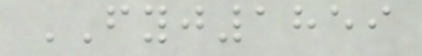FYJ1859
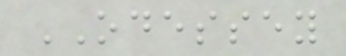ODESSEY
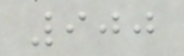900
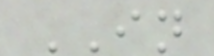IN
